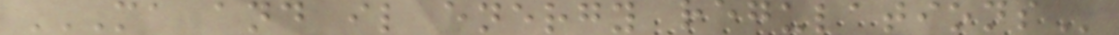MA AND IL ENERGY REGULATIONS
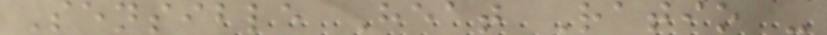Sensible Heat Ratio -
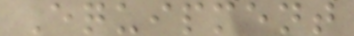Equipment
